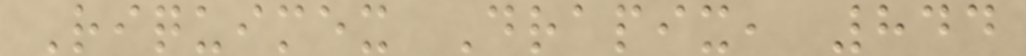Riquimex Drapix, 844
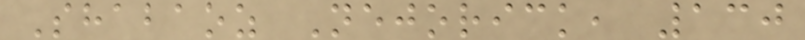Shabaoz Nejorick, 130
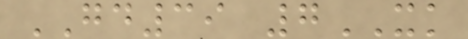GD39 7XK
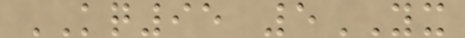KQ95 5YX
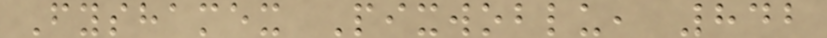Fyshamex Pixwoblu, 842
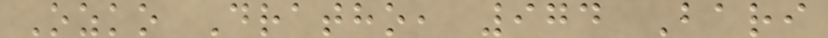Ozko Dratho, 974 Bari
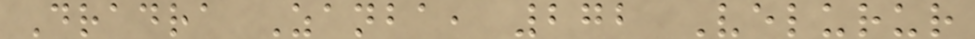Dradra Zanba, 272 Velurur
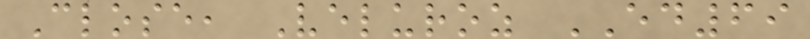Close, Veluroz ED69
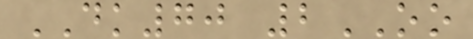DK70 2OO
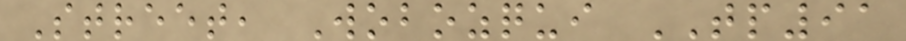Street, Wobozqui TP91
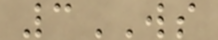3WS
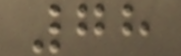78
